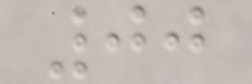00
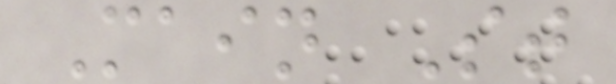Main St
